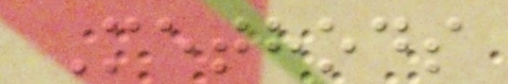Methods
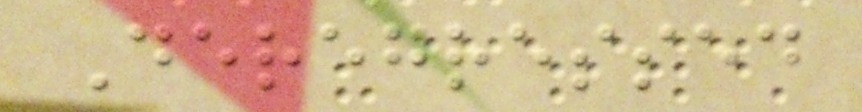Deregressed
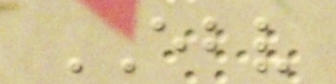EBV
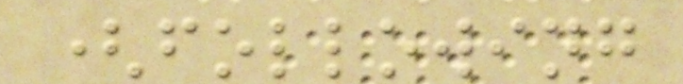(following
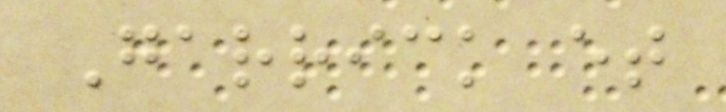Garrick et
